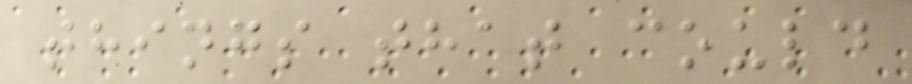things that could
